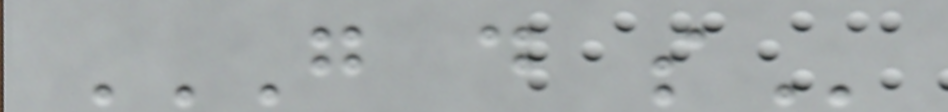G D S
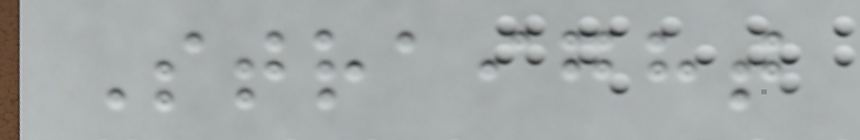Straight
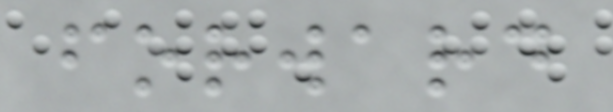forward
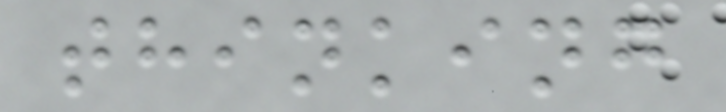thinking
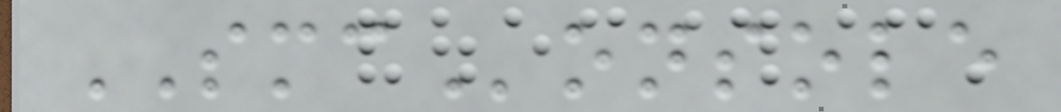SMConsole
